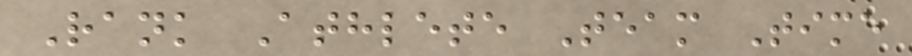Rank Athlete Team Time
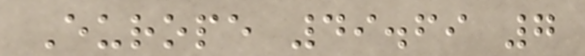Europe 49.69 7
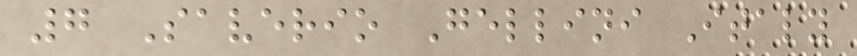7 Saverio Gellini Italy
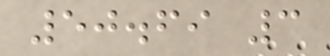50.69 3
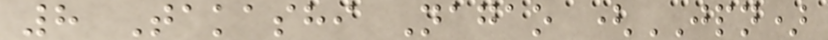8 Takashi Nagao (JPN)
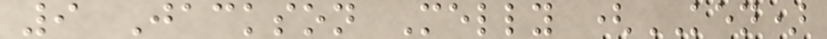9 Jackson Melly (KEN)
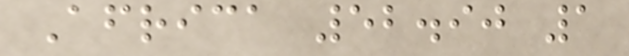Africa 52.90 1
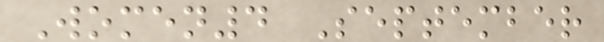Women4 September
